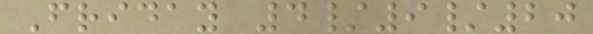Friday 4/9/20
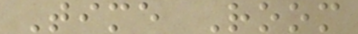Time Room
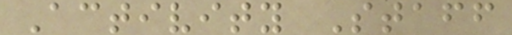Activity Staff
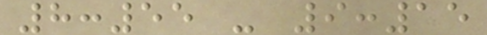8:55 - 9:15
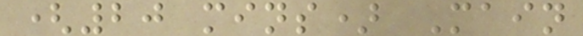(20 mins) Main
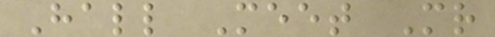Hall Meet Mr
